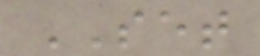SET
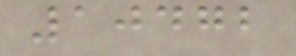10472
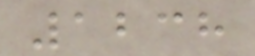1238
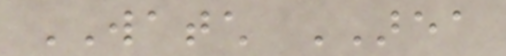WATCH AREA
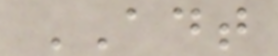ADT
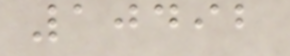10492
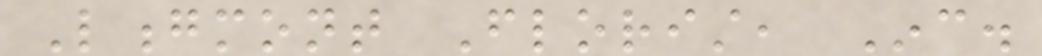Longmont Florist, Inc.
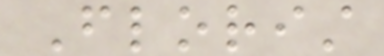Florist
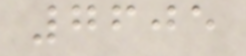7605
